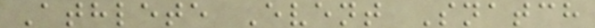Athlete Event Snatch
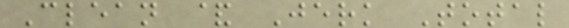Clean & Jerk Total
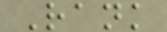Rank
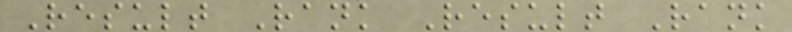Result Rank Result Rank
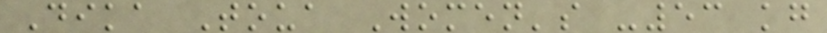Dika Toua Women's -53 kg
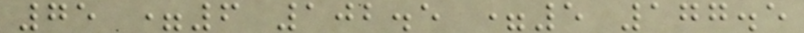75 =6 102.5 =5 177.5
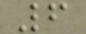6
